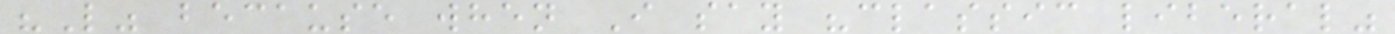"L" because when I say "classic liberal"
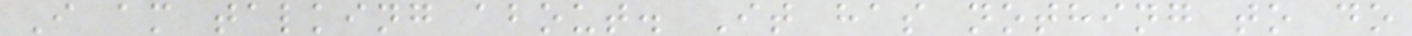I am talking about. It has nothing to do
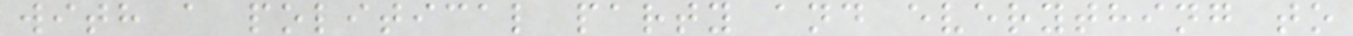with a political party and everything to
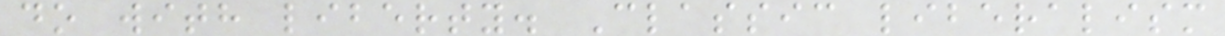do with liberty. Classic liberalism
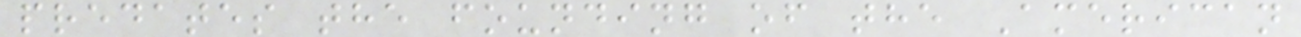predates the founding of the American
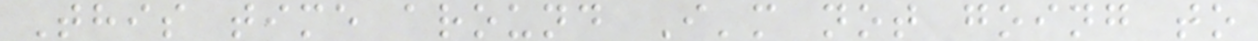This time around I'm not going to
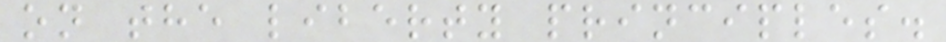on the liberty principles.
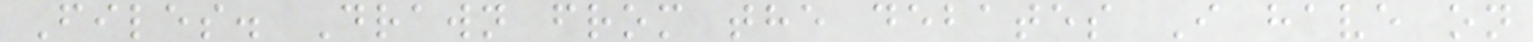Files. Drawn from the debates I have on
